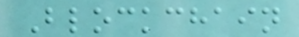Blockchain
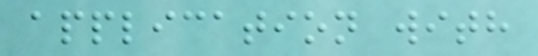application with
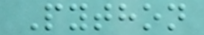Python
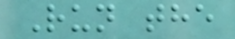Run the
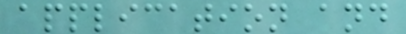application and
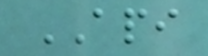API
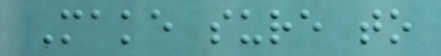Make sure to
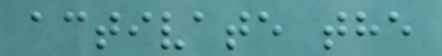activate the
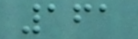161
